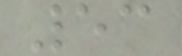53
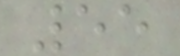55
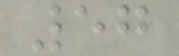57
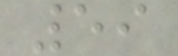59
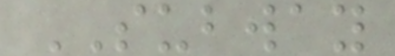SUBWAY
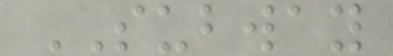SUBWAY
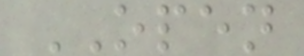OPEN
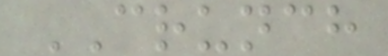CRUNCH
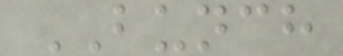BUNCH
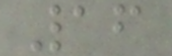16
